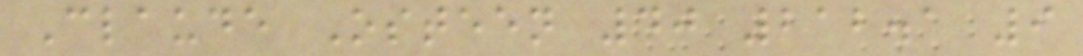Claude Osteen 40 212.1 9
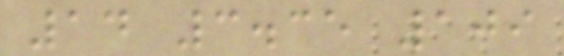14 3.35 109
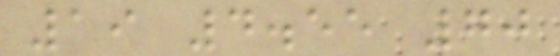19 4.55 70
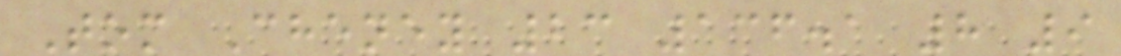Tom Cheney 23 136.1 8 9
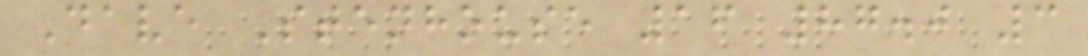Dave Stenhouse 16 87.0 3
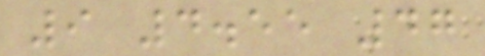9 4.55 47
